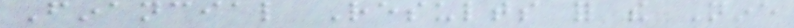Financial Results for the Nine
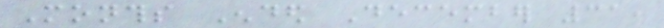Months Ended December 31,
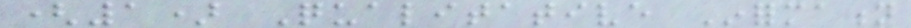(1) Qualitative Information
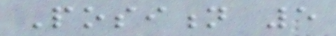Position 5
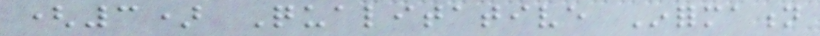(3) Qualitative Information
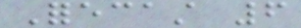Forecast 6
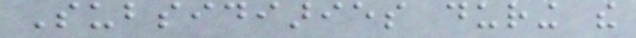Subsidiaries during the
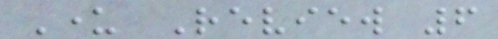Under Review 6
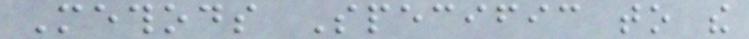Methods Specific to the
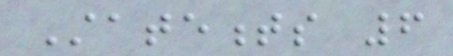Statements 6
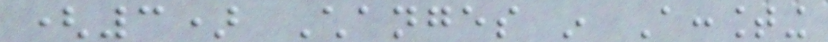(3) Changes in Accounting
